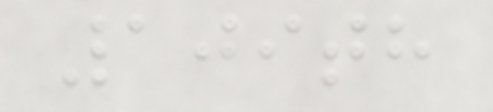109th
